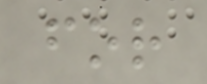for
